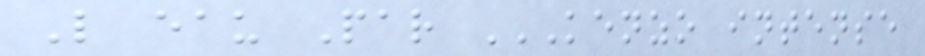L eau Par KENZO INTENSE
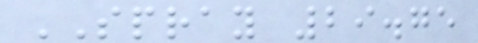SPRAY 29.75
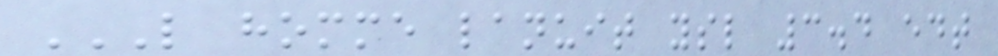L HOMME LANUIT YSL 3.4 EDT
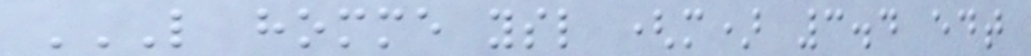L HOMME YSL (M) 3.4 EDT
